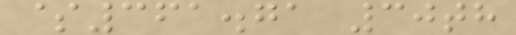$361.71 30th
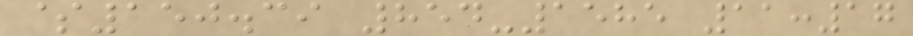$150.39 854-1585 11:17
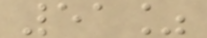51%
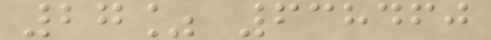27% 638460
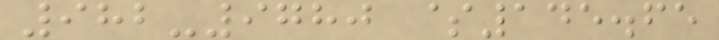982-9780 $145.65
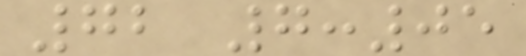72 7:05
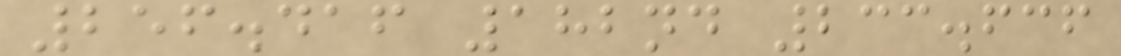256.416 182nd 233.636
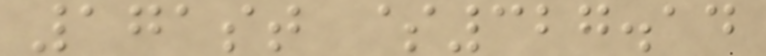171st $327.14
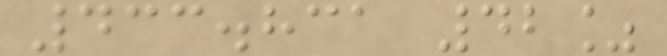433.831 42%
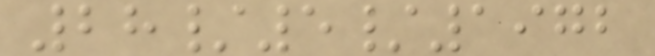28/5/1972
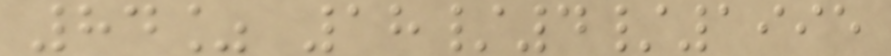84% 18/4/1995
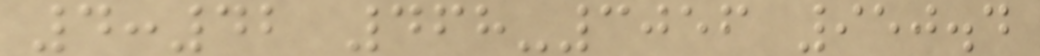4:42 468-3056 950.4
